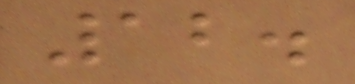12.
